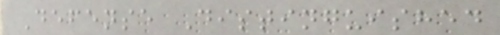Defense Distinguished
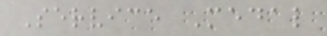Service Medal
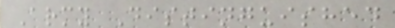Army Distinguished
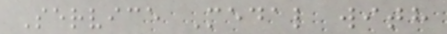Service Medal with
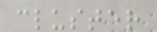cluster
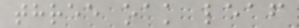three oak leaf
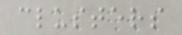clusters
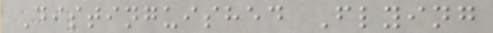Distinguished Flying
